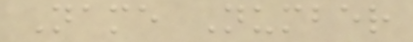Name Number
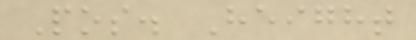Pos. Height
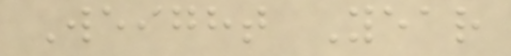Weight Year
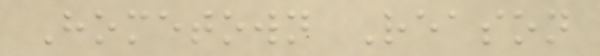Hometown Reason
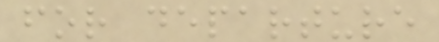for departure
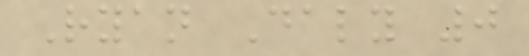Ryan Daly 0
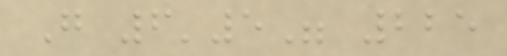G 6'5" 225
